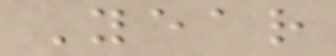Year
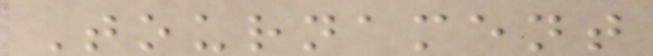Tournament
